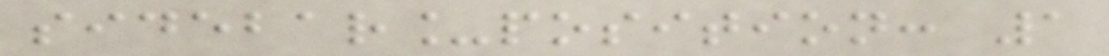sidebar_position: 1
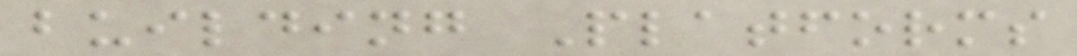building Platforms
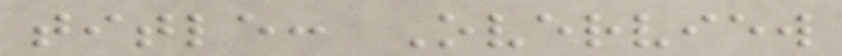title: Overview
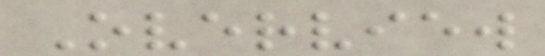Overview
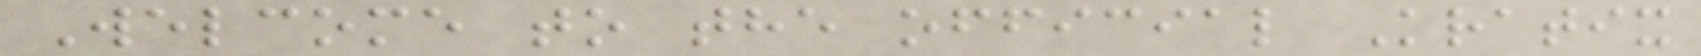Welcome to the official Kratix
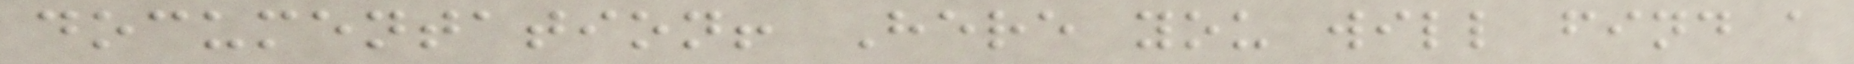documentation! Here you will find a
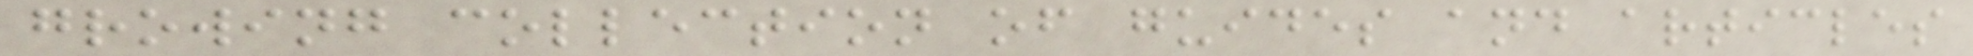growing collection of guides and articles
